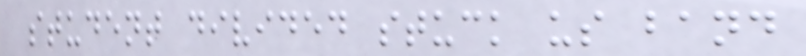student divided stuck us band
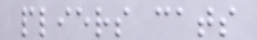pliers cats
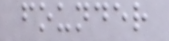founder
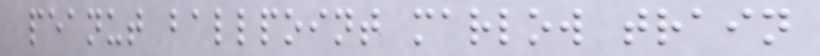peanut ballpoint marlow train
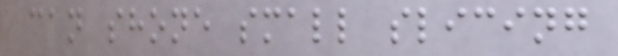can shone small slicing
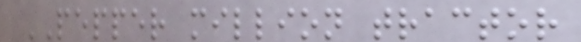PEPPER million tractor
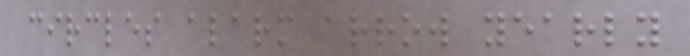circles alarm arrow yearly
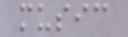music
